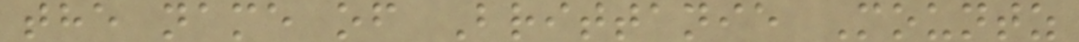the name of Brittanie Mountz
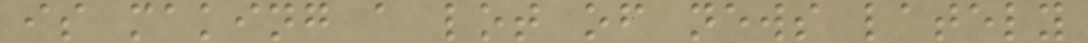is making a lot of news lately
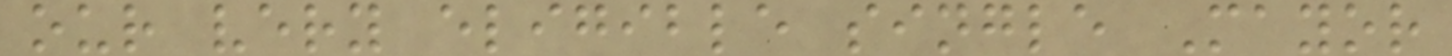our very eligible single Mayor
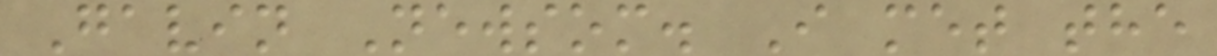Gavin Newsom. I met the
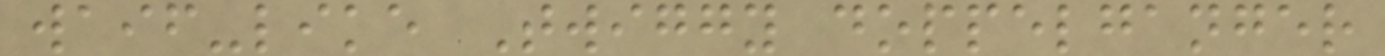waif-like Twiggy doppelganger
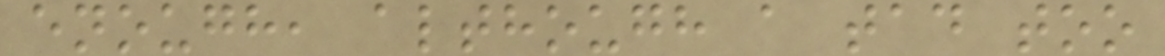enough, although a tad too
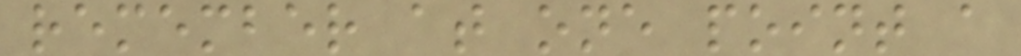remember at one point a
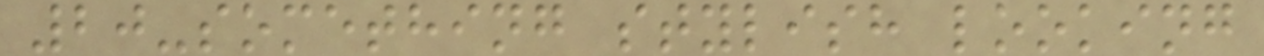20-something stylish looking
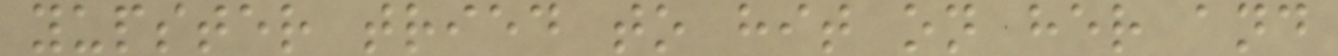yupster tried to hit on her and
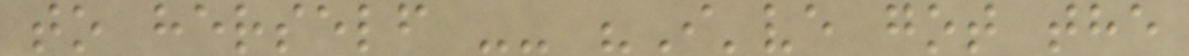to herself -- "I've got the
